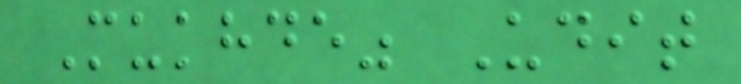Mukhde" Udit
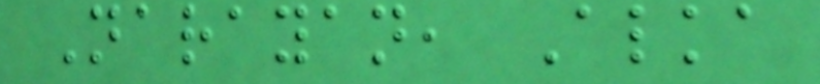Narayan, Alka
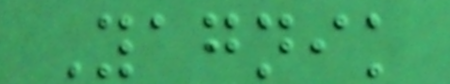Yagnik
